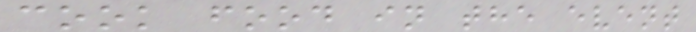cook food in the event
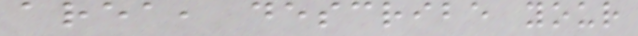area, describe your
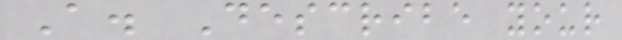A. Describe your
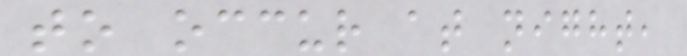to occur at night,
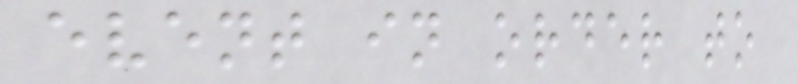event in order to
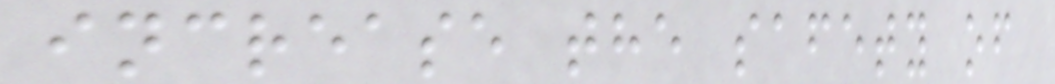increase the safety of
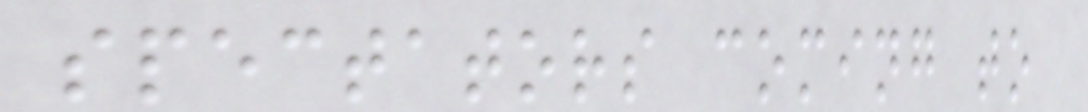spectators coming to
